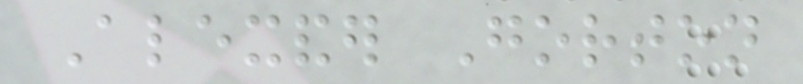Alexander Gorton
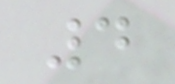4
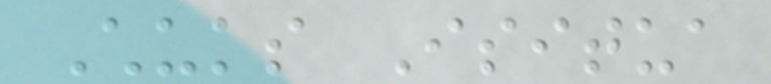Chuks Isitua
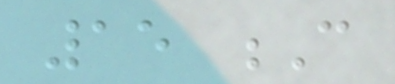15 C
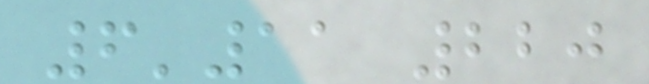6'11 220
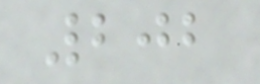202
